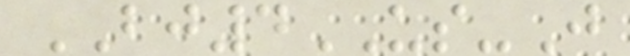BJ4US-J
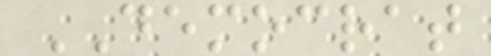DEMOCRAT
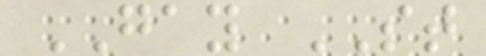GAY ST
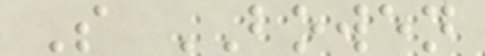S BOWEN
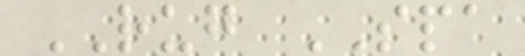RUG SPA
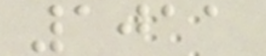1011
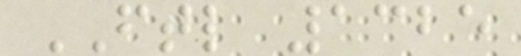FTL 1325
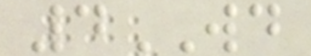4WD
